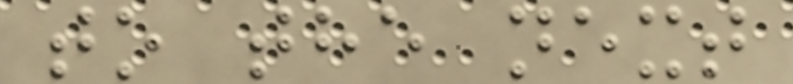to the next
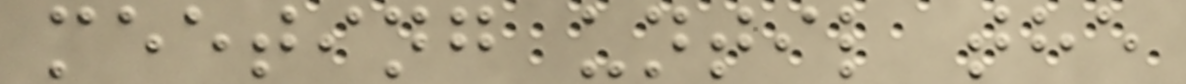meeting until the
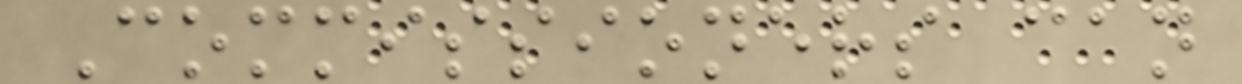Commissioners can
